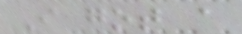I got a
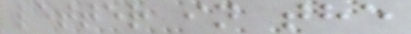letter in the
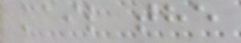mail the
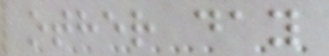other day
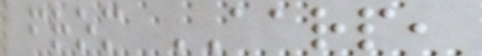from AARP,
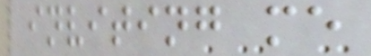inviting me
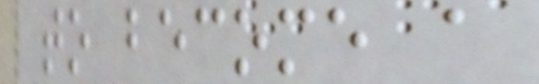to become a
